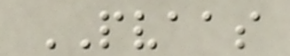PVAAS
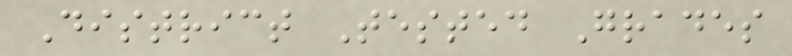District Tested Grades
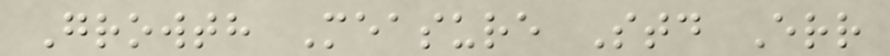Growth Measure Std Err
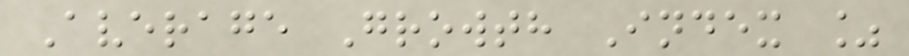Average Growth Index %
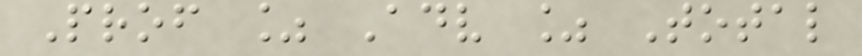Prof % Adv % Total
